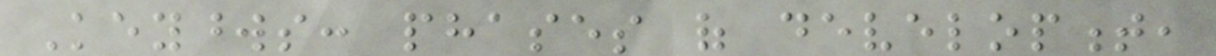Keywords: phases of development,
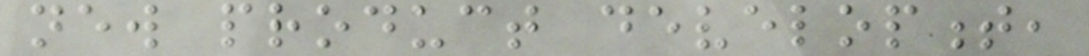new product development,
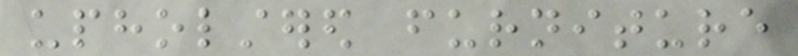upholstered furniture
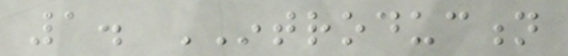1. INTRODUCTION
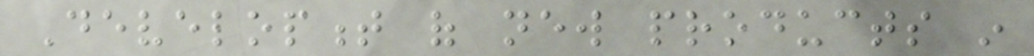Development of new products in
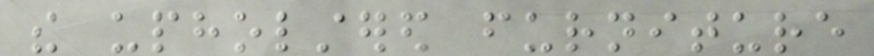the upholstered furniture
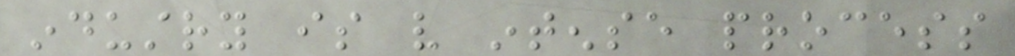industry is very intense process
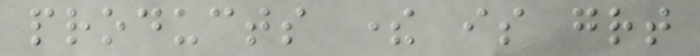products there is great
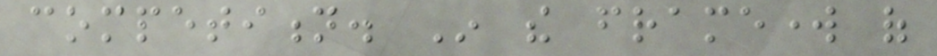competition. In the framework of
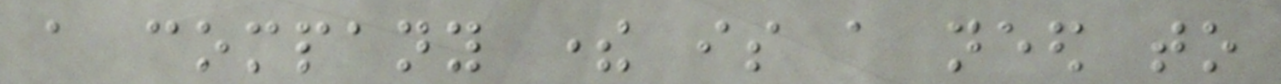a company there is a need to
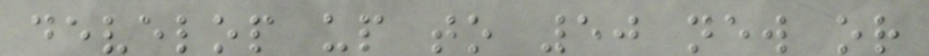develop up to 50 new or
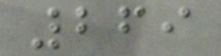269
